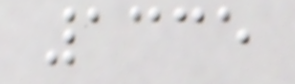1335
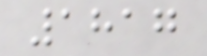1817
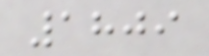1809
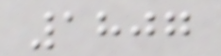1807
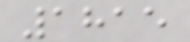1815
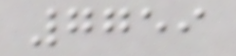7759
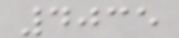4035
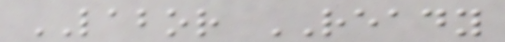LABOR READY
